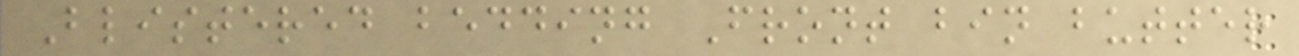Blistered bedding Front bin butter
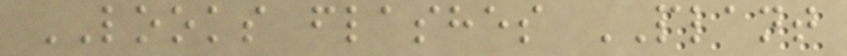LOOKS flashes PLANT
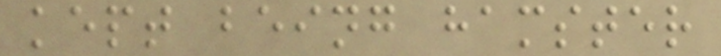kept being hamster
